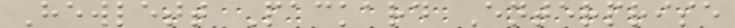Hewlett Packard Enterprise
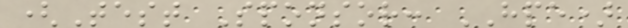(Test Sponsor: HPE)
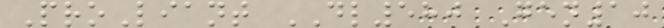ProLiant DL580 Gen10
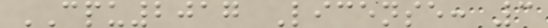CPU2017 License: 3
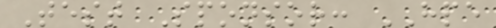Test Sponsor: HPE
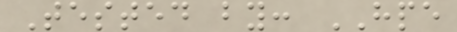Tested by: HPE
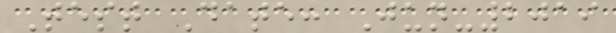Test Date: Jun-2019
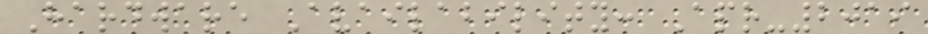Hardware Availability: Apr-2019
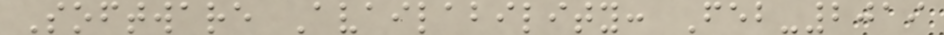Software Availability: Feb-2019
